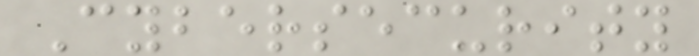Cybersecurity
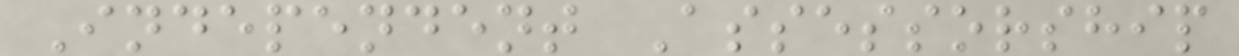Independent Assessorship
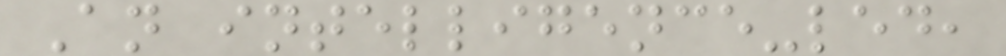An intelligence-led,
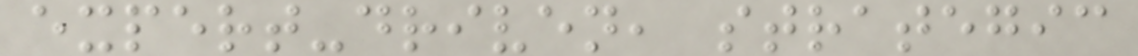expert-driven, strategic
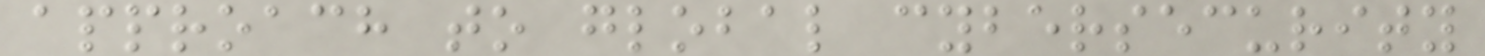approach to global cybersecurity
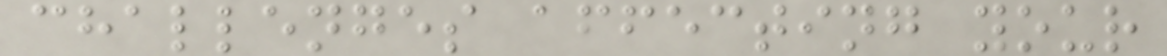challenges affecting your
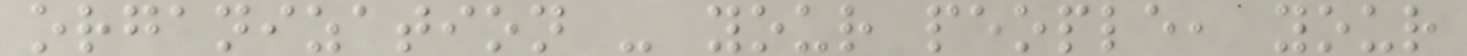organization - your people, your
